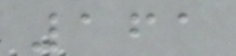161
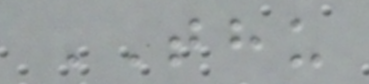THU
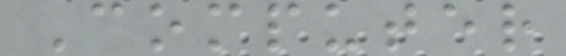Computer
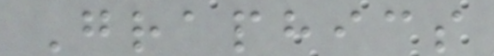Graphics
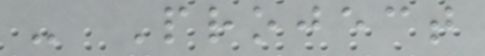- Project
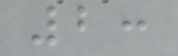2:
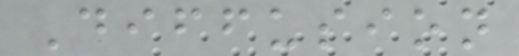Diffusion
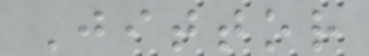Jittor
